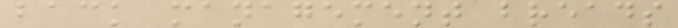back management breads
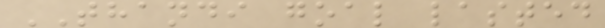THANDI goal lasted
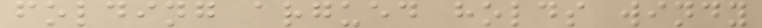folding argued holds windy
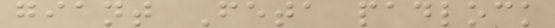giant Feta padlock
